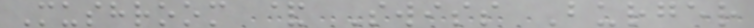Mushroom & Swiss Burger
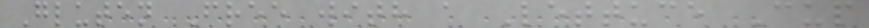Gluten Free with a Lettuce Cup
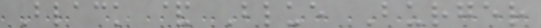Black & Blue Burger
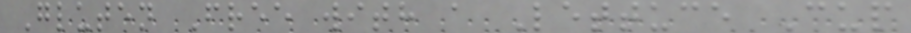Gluten Free with a Lettuce Cup
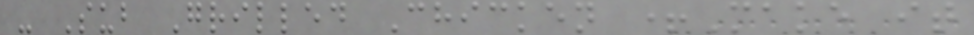- Sub Grilled Chicken +Make it
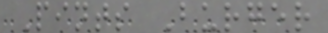Pints Burger
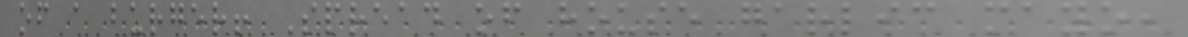of a burger! Spread of house garlic mayo,
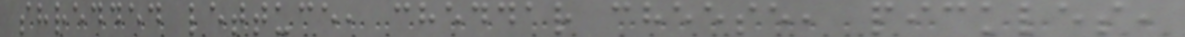shredded lettuce, cheddar cheese, pickles,
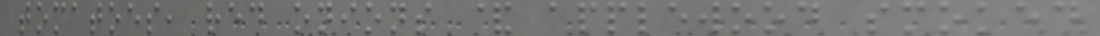tomatoes, red onions & applewood smoked
